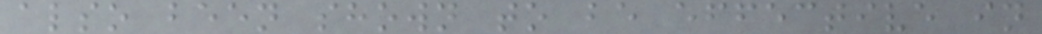also been shown to be effective in
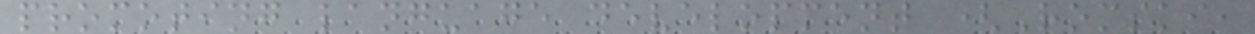promoting language development (Romski,
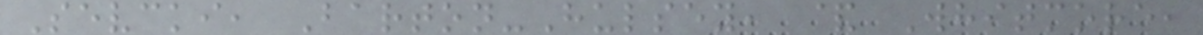Sevcki, Barton-Hulsey, & Whitmore,
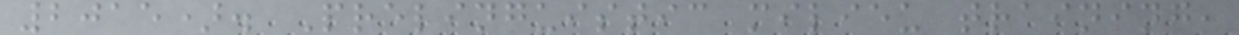2015). Prelinguistic milieu training,
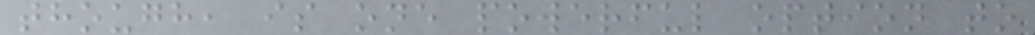though, is one powerful option to
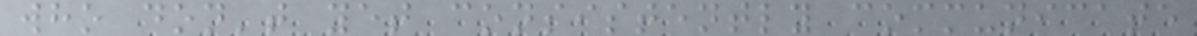who don't yet consistently communicate
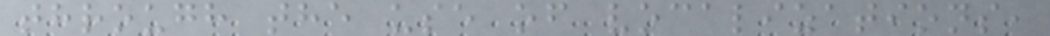through the use of vocalizations,
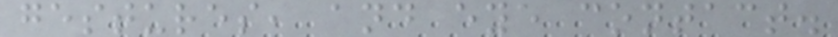gestures, and eye contact.
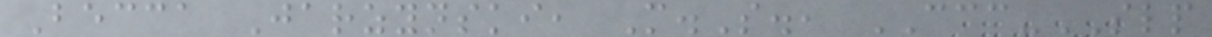Becca Jarzynski, M.S., CCC-SLP
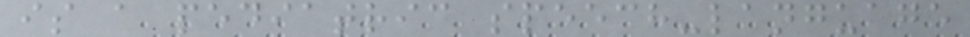is a pediatric speech-language
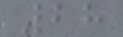28
